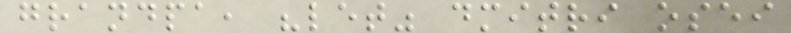grandpa, "let" dmitri osei
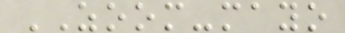ZOOM-mayo
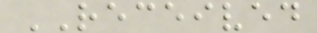RECEIVED
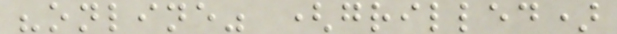"online" (grilled)
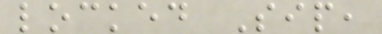locked Sip,
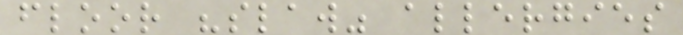floor "slaw" allergies
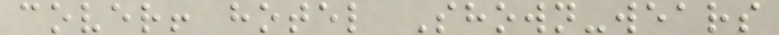cover! hotel Shown-wears
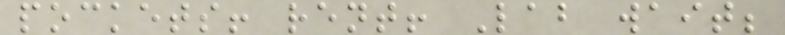pockets! rent! Lab wait;
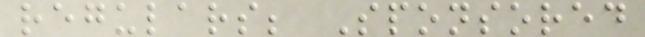regulars; Sponsored
